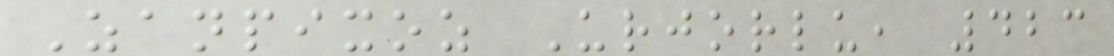Zanpixoz Urjorlu, 423
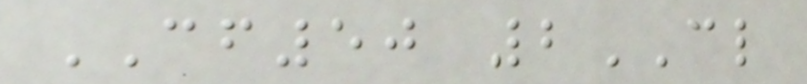CF50 2CL
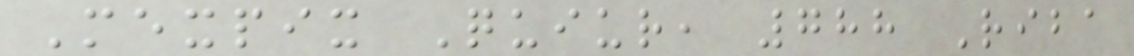Mexpix Quiur, 788 Riba
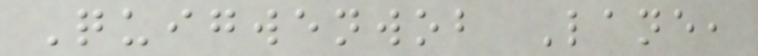Quigwenwob Lane,
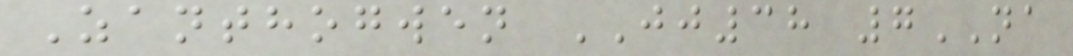Zanthogwen JJ38 7NA
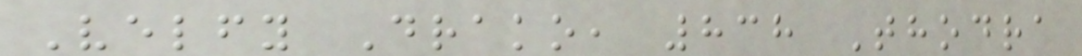Velfy Drako, 838 Thodra
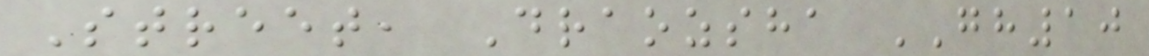Street, Draozsha GH10
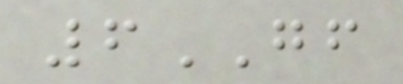6GF
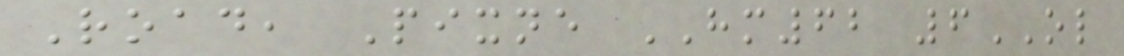Road, Pixne HM62 6OL
